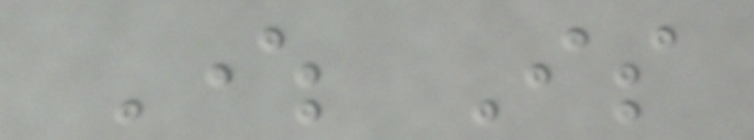Where Is
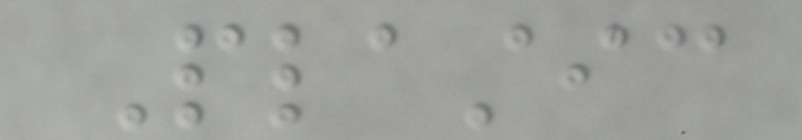Plastic
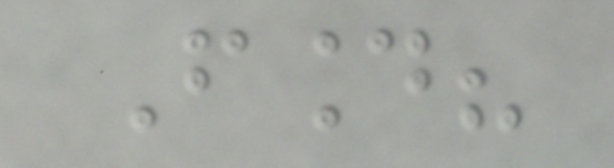Found?
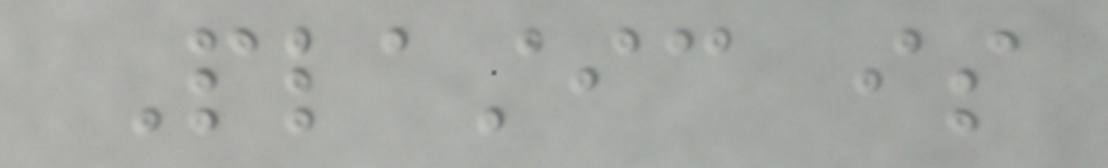Plastic is
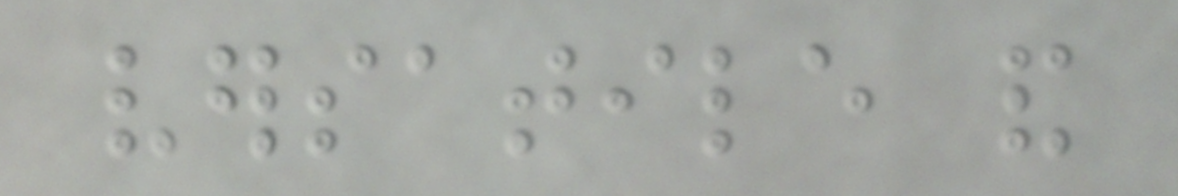versatile and
